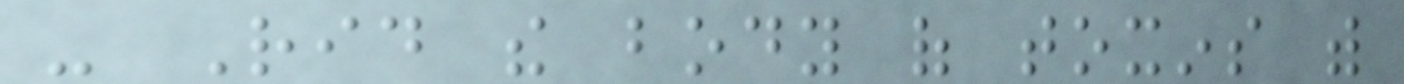- Rid the body of toxins with
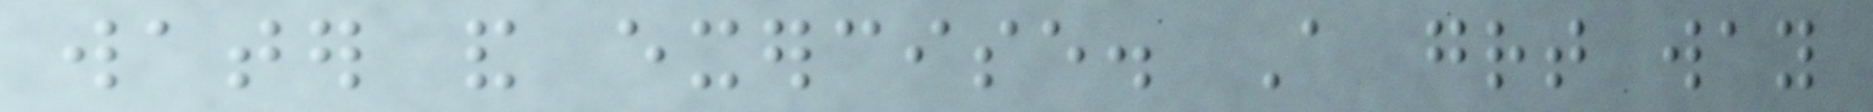water and exercise. A great way
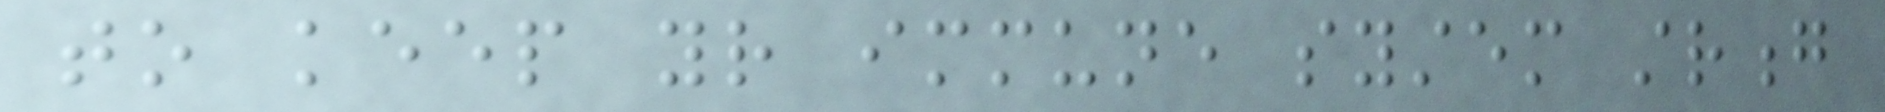to keep your immune system strong
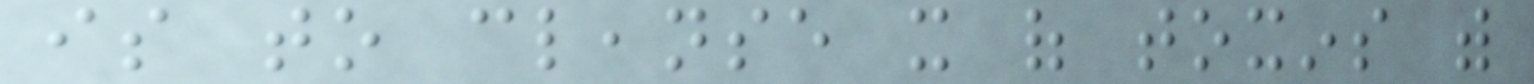is to cleanse it of toxins with
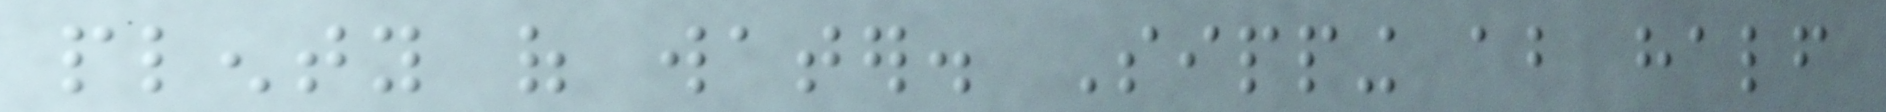plenty of water. Sipping about half
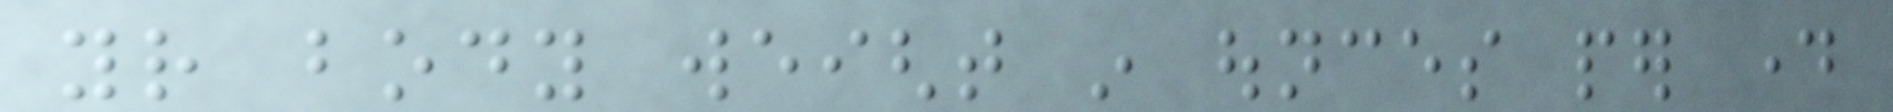your body weight in ounces per day
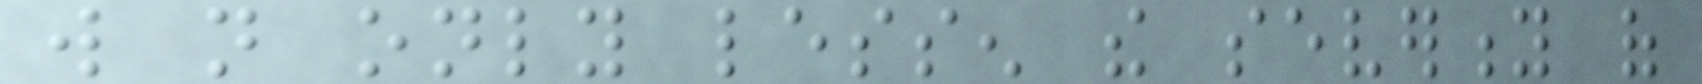will not only lessen the severity of
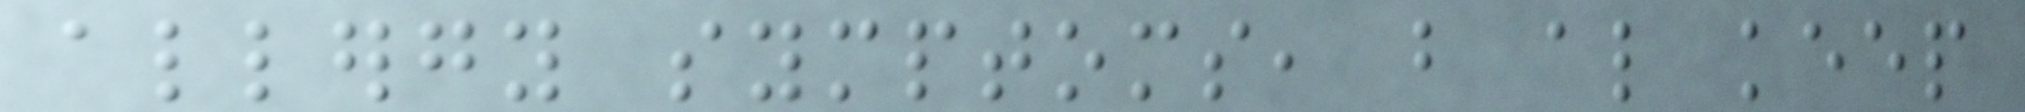allergy symptoms, but also keep
